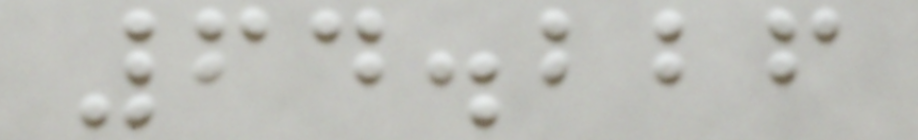64.226
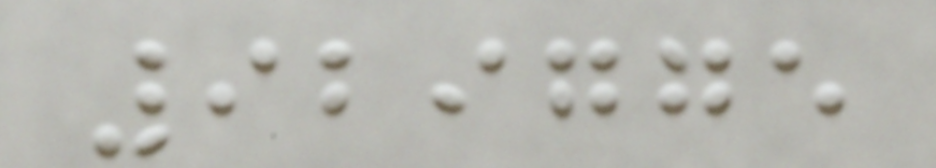929775
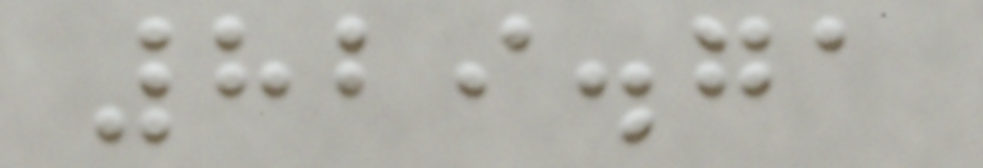829.71
